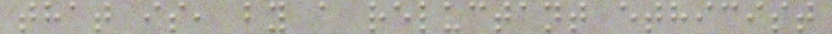that is, by a reluctant ethicist
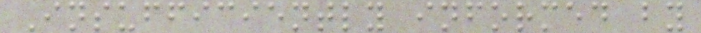Insufficiently informed by
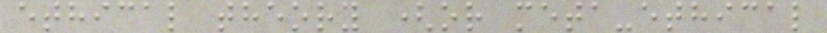ethical theory (or meta-ethical
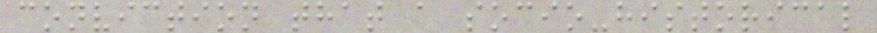conviction that a socio-historical
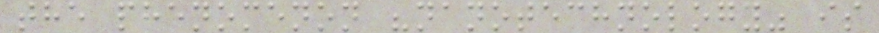the phenomenon "nanotechnology" is
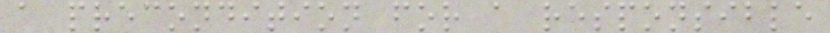a precondition for a responsible
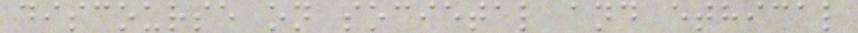discourse on societal and ethical
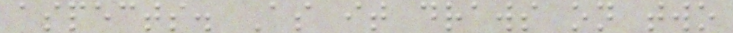aspects. As it draws on two
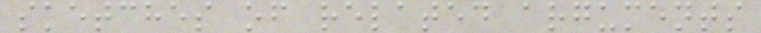sketches of related arguments
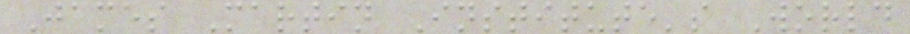James Martin Institute's World
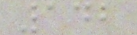142
